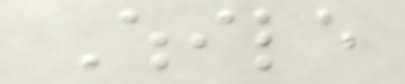While
